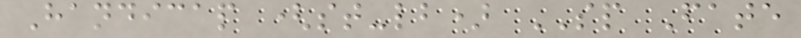Handicap (st-lb) SP Fate
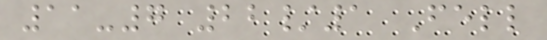11-7 22/1 Fell
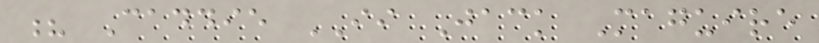? Caddie II Jack Maguire
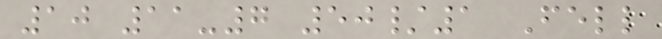10 11-7 50/1 Fell
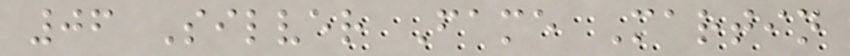06 Silver Fame Martin
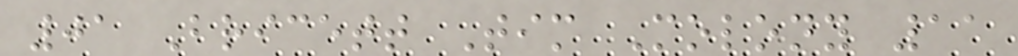01 Bricett Tim Molony 11
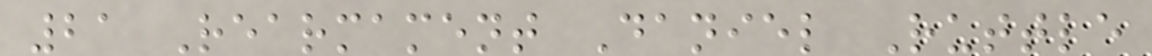21 Rearmament Daniel Ruttle
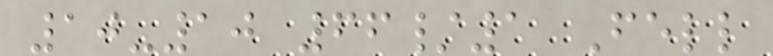10-10 66/1 Fell
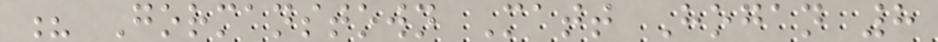? Gormanstown Matt Hogan 8
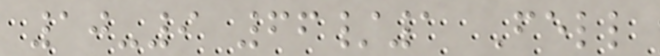10-9 66/1 Fell
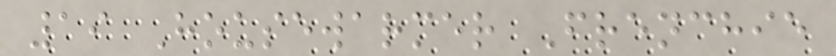19 Housewarmer Frenchie
